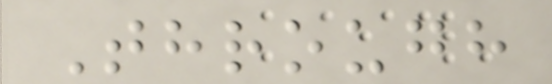Through
